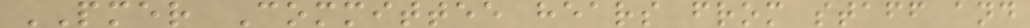PMER Committee hears from staff and
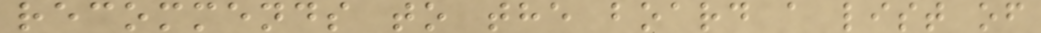recommends to the board a list of
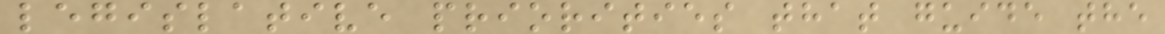legislative priorities that guide the
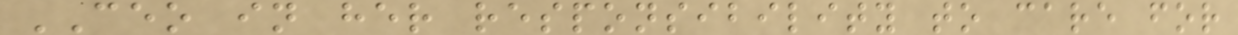CEO in her responsibility to care for
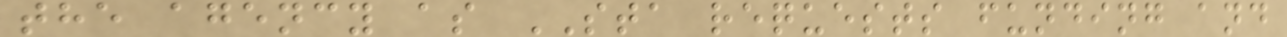the agency as STA requests funding and
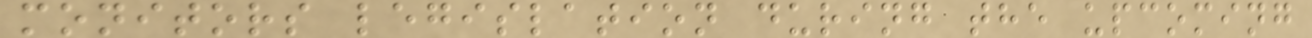monitors legislation during the upcoming
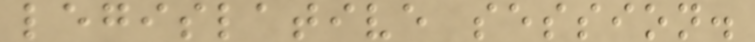legislative session.
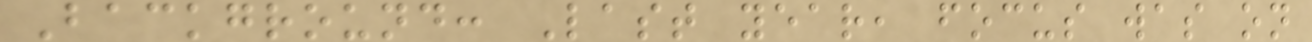Background: Last year, focus was on
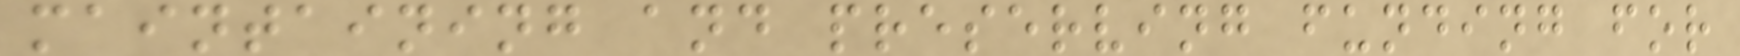maintaining and preserving funding for
